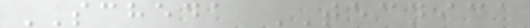SCHEDA TECNICA
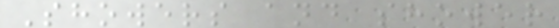Showers and shower
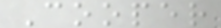Cooper
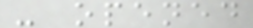- opened
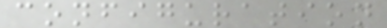configuration
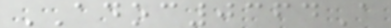ADOC0364A
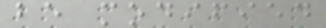be modified
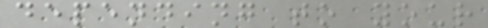depending to your
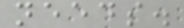needs.
